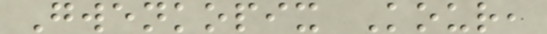Gwenkopix Kour,
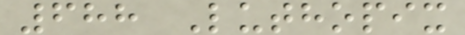688 Luthopix
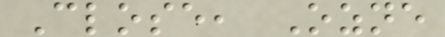Close, Ozne
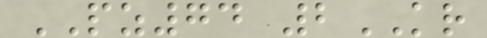PZ74 2KR
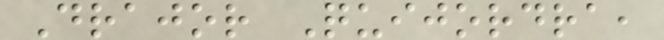Drajor Quijordra,
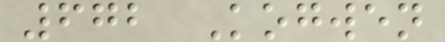672 Kogwen
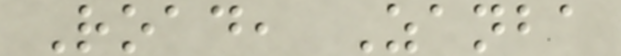Road, Zanba
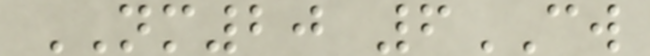NM20 6CW
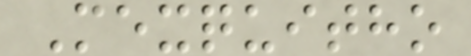Mexquitho
